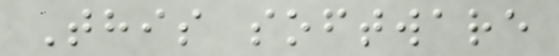This software
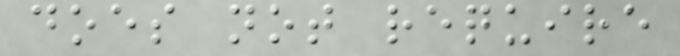does not require
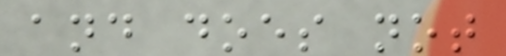and does not
